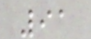91
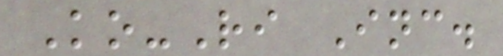Ko-Ri Inc.
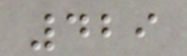429
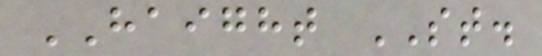HAIGHT ST.
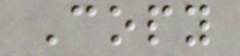Copy
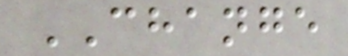CHANGE
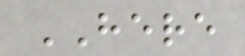HERE
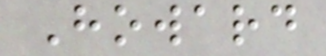Howard
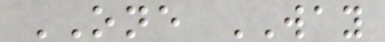ONE WAY
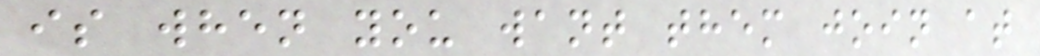is when you want them join at
